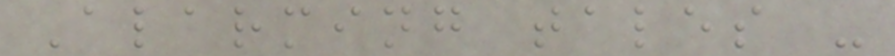Alarming tales -
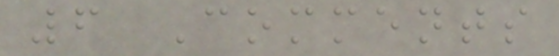6 Comments
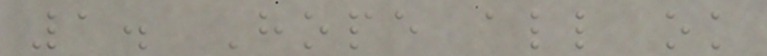1. Hope all ok
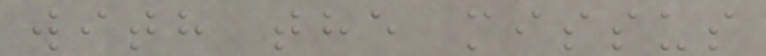with the missus
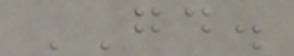GD.
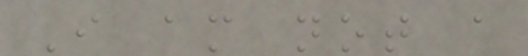I am not a
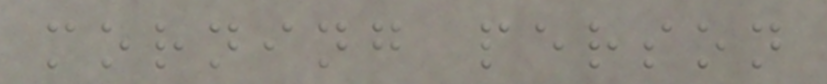morning person
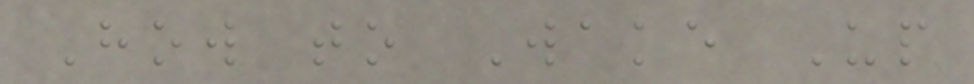How to Wake Up
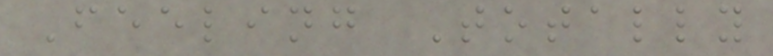Feeling Totally
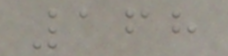168
